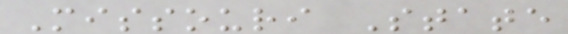Missouri State
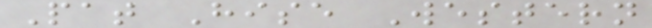Pat Hise Western
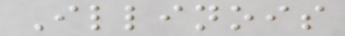Illinois
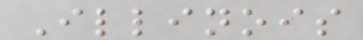Illinois
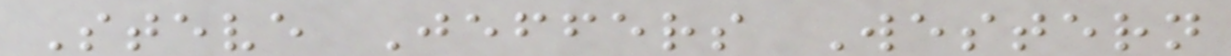Steve Jeffers Western
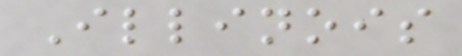Illinois
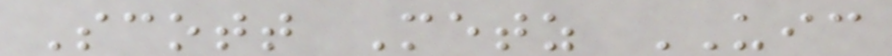Scott Metz UIC
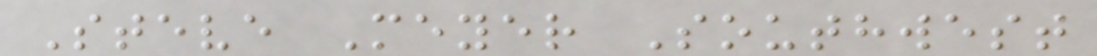Steve Meyer Southwest
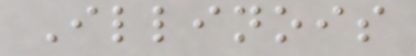Illinois
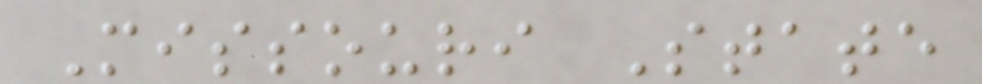Missouri State
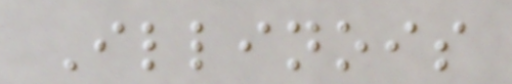Illinois
